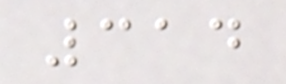314
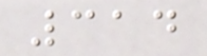314
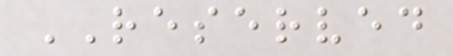RESERVED
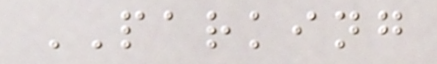PARKING
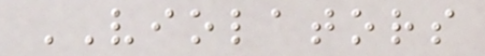VIOLATORS
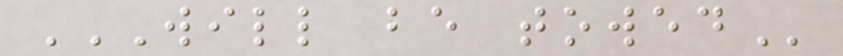WILL BE TOWED
